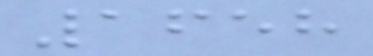1658
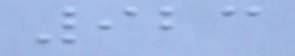923
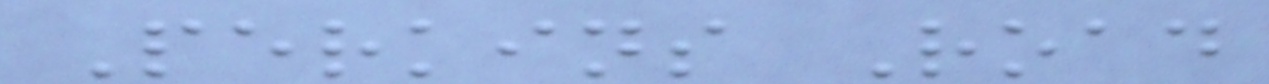Perkins Road
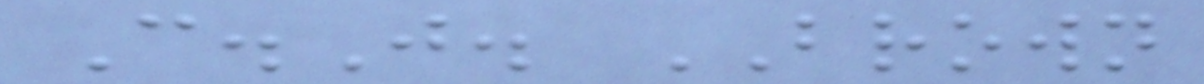C.J. BROWN
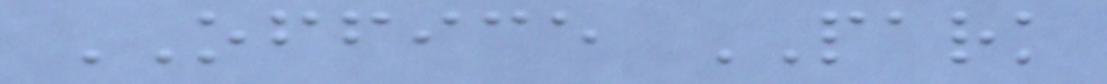OFFICE PARK
